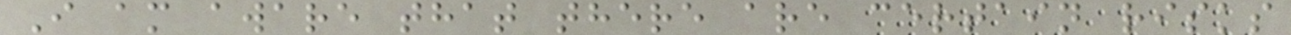I am aware that there are certain risks
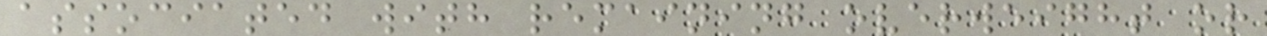associated with remaining overweight or
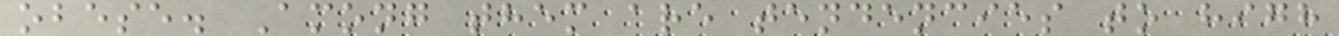obese. Among them are tendencies to high
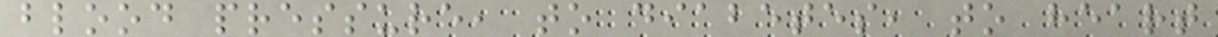blood pressure, to diabetes, to heart
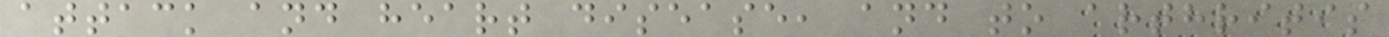attack and heart disease, and to arthritis
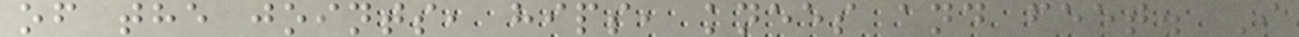of the joints, hips, knees and feet. I
